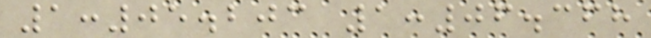1:05.203 1:06.368
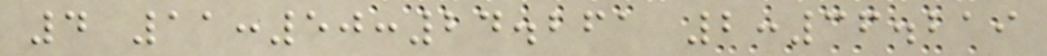4 11:50:24.261 2:36.219
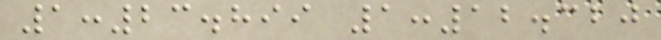1:23.899 1:12.320
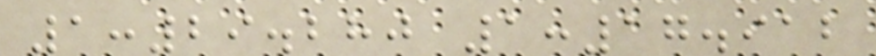1:29.280 1:17.912
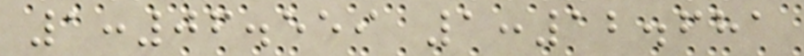1:06.559 1:12.681
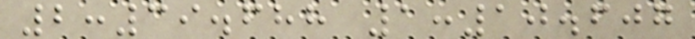2:39.688 1:10.607
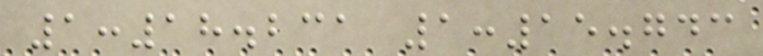1:18.231 1:15.743
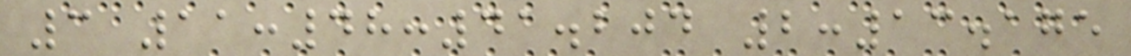3 11:48:41.204 2:13.175
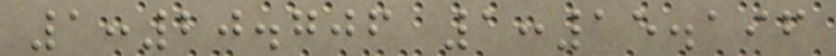1:20.706 1:15.196
